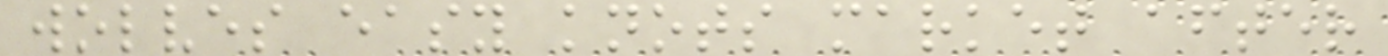wolves easy knots market after
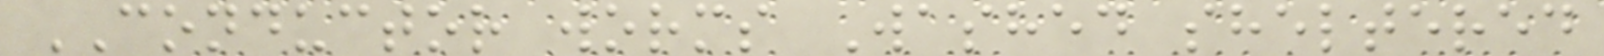CONDUCTOR worms Washed sheltered
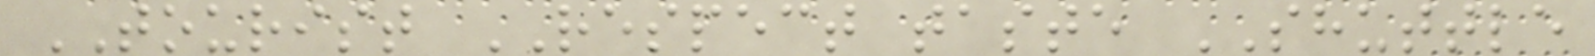TOURIST RESPECT taste SHUTTLE
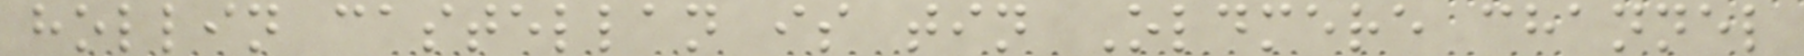hollin castellan is tin Oldmere channel
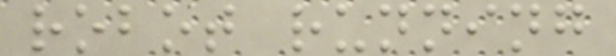robot running
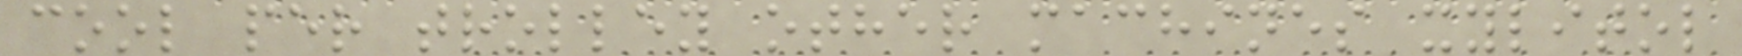cool per trolley other machines xylitol
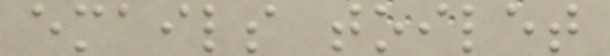emails toilet
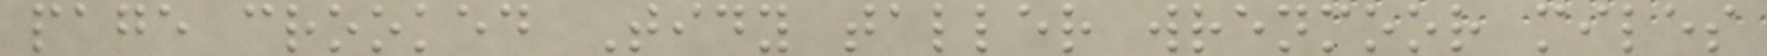page crooked Tidy taller wrenmoor miles
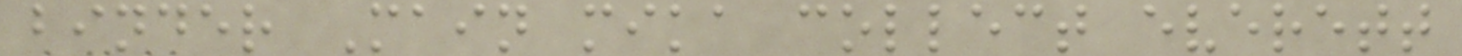binder Main mika collect everett
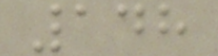148
